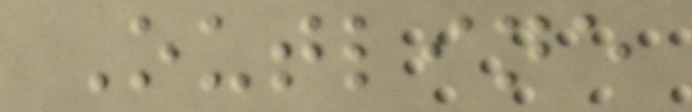Outline
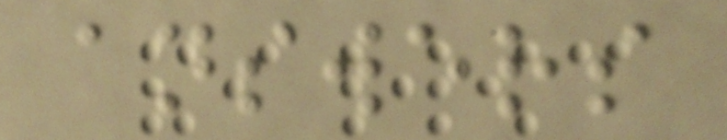answers
